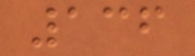136
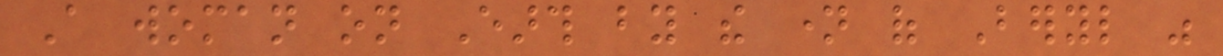A woman on Earth by the name of Beryl was
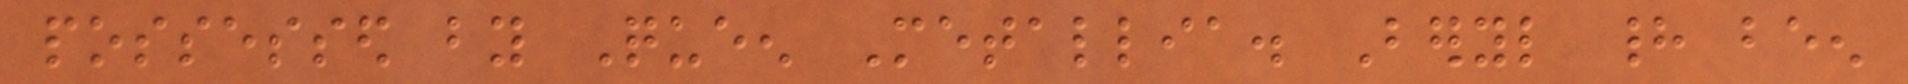possessed by Queen Metallia. Beryl had been
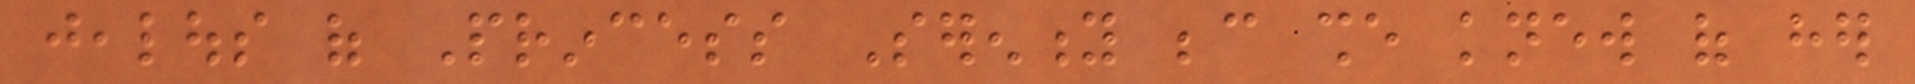jealous of Princess Serenity because she knew of her
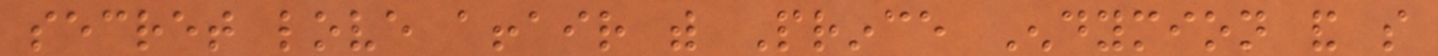secret love affair with Prince Endymion and so
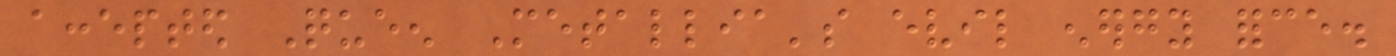accepted Queen Metallia's evil energy force.
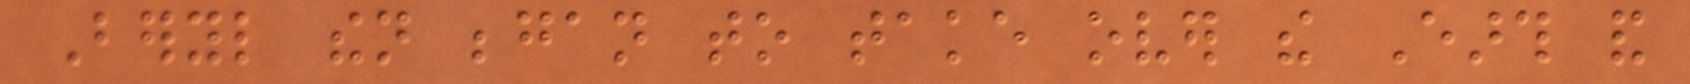Beryl then began to take over the Earth and
